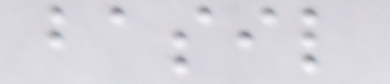basil
